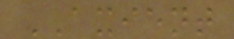AXIENT
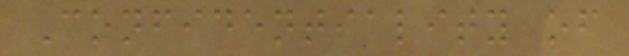Confidentiality of
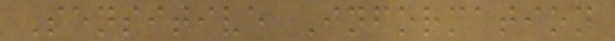Sensitive Information
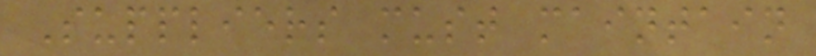Suppliers must maintain
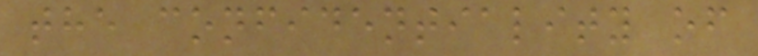the confidentiality of
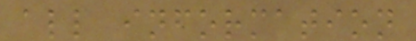all information
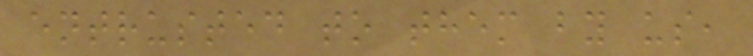entrusted to them by us,
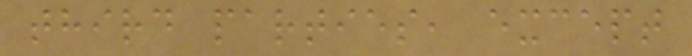third parties, except
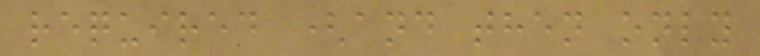required (and then only
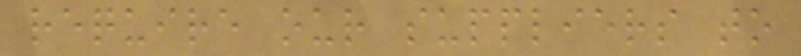require our suppliers to
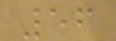56
